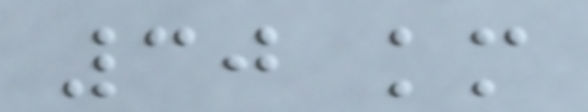30 km
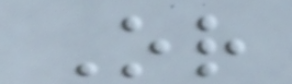Or
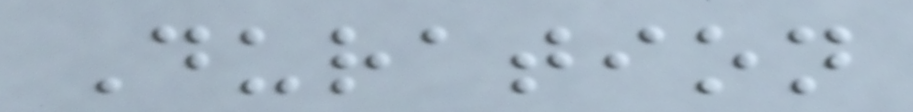Duration
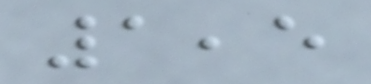1,5
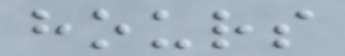hours
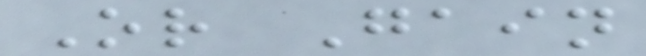Or Gain
